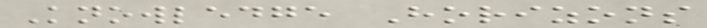Knowledge Horizons
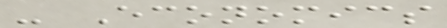- Economics
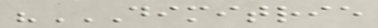"DIMITRIE
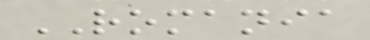ROMANIA
